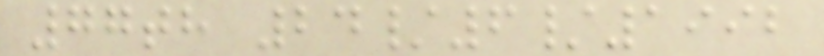77th 24/6/1992
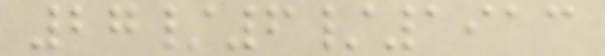27/6/1913
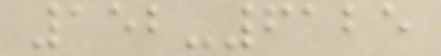152-6125
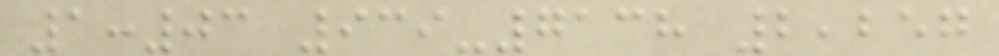1:03 939-7138 2,257
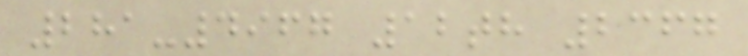281-4967 12th 2367
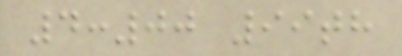4:00 99th
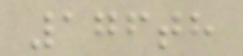176th
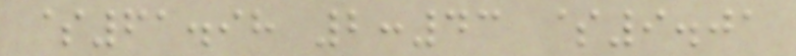$61.98 2:43 $9.01
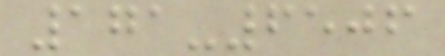171-6506
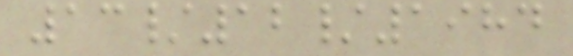13/12/1984
